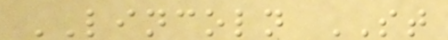LINCOLN ST
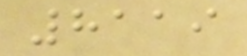8119
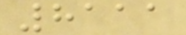8111
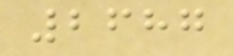2687
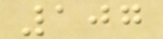107
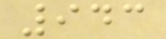943
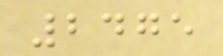2475
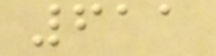611
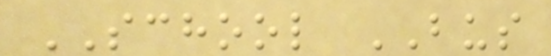SCHOOL BUS
